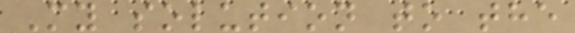My solution to the
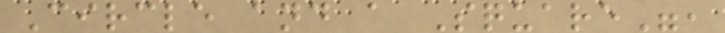Circle and a Square",
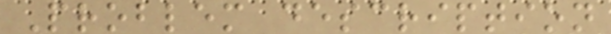Problem description
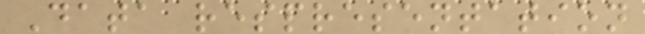Data respresentation
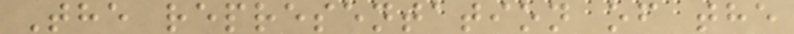The representation of the
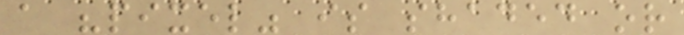a "pixel" is shaded or
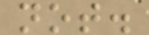not.
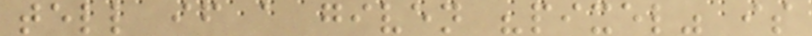tell if a given "pixel" is
